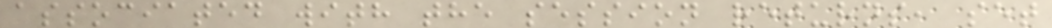associated with the session returns, set
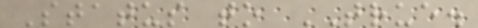Status to TRUE.
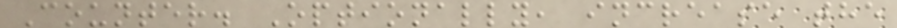Counter. Optionally, increase the
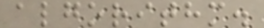algorithm.
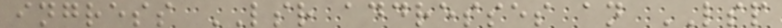ingress LSR addresses an LSP
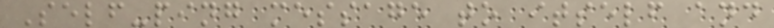Self-ping message to itself and
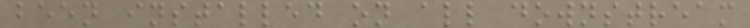been installed on all downstream
